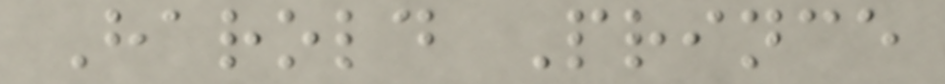Harold Prince
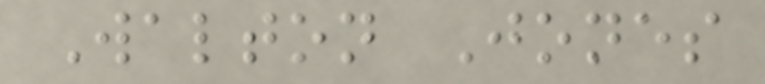Walton Jones
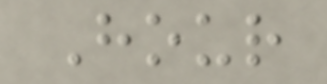Hour
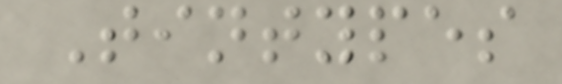Tintypes
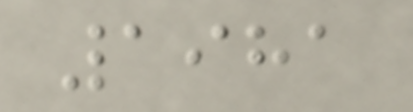1981
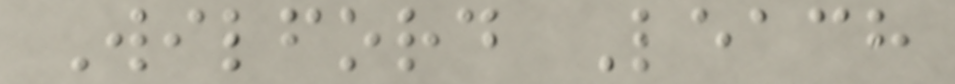Wilford Leach
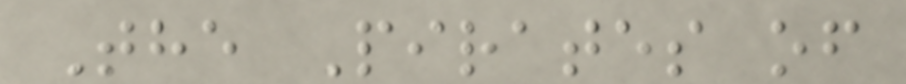The Pirates of
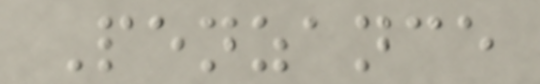Penzance
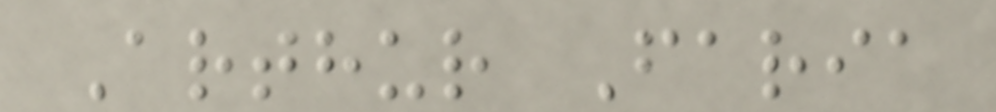Arthur Faria
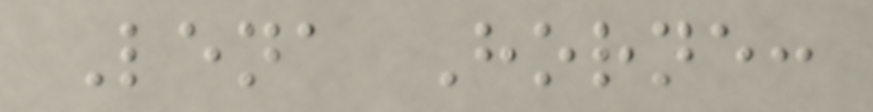Lena Horne:
